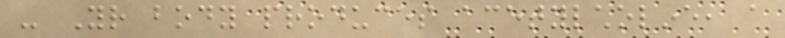- Your body produces acetylcholine, a
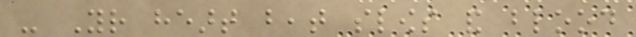- Your heart beat slows and blood
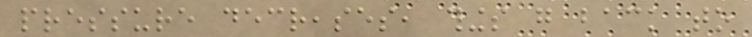pressure decreases, things go back to
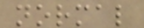normal
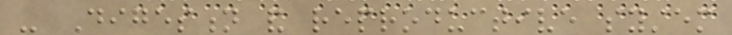- Digestion and reproductive system
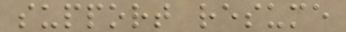support resume
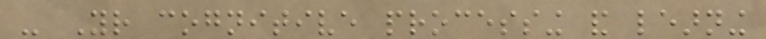- Your cognitive processing and learning
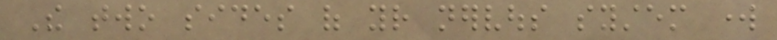The two sides of your nervous system work
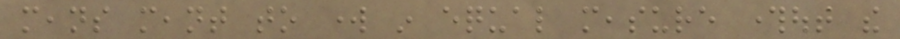means meant to work in equal measure throughout the
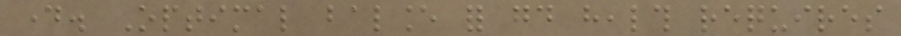day. Optimal balance for good health requires
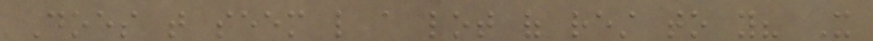Does that seem like a lot of rest to you? It
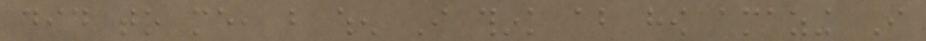did to me, but when I think about how amazing I
